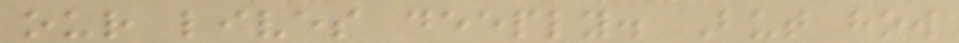our lives deeply. But how
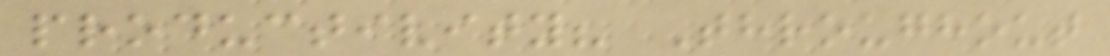productivity? Throughout
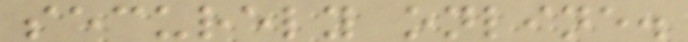securely online.
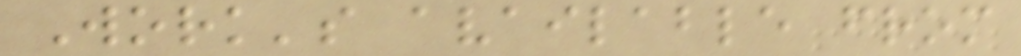Work's available from
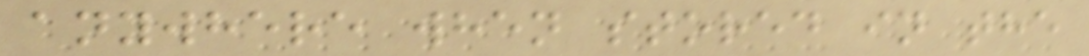anywhere when stored in the
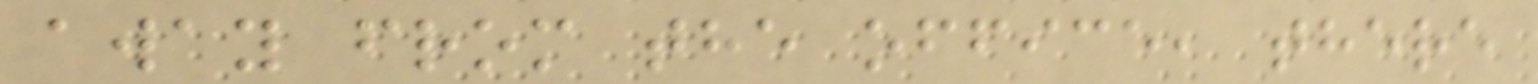away from the office, there
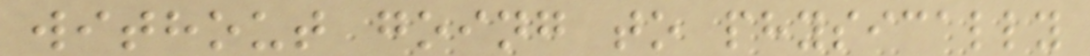without going to physically
